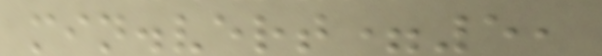min.vert=5,
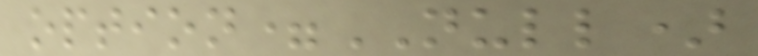option=NULL)
